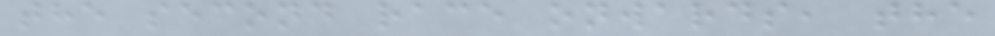the second race onwards, the
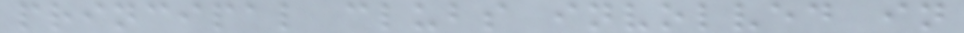principal clubs involved in
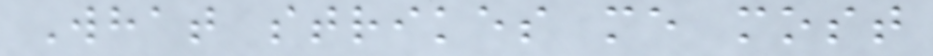What strikes me most
